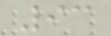93
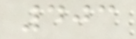403
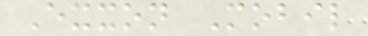Exxon Mobil
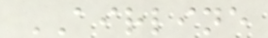AIRLINE
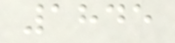1845
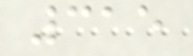315
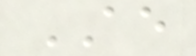AE
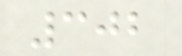302
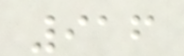916
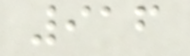916
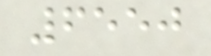6550
